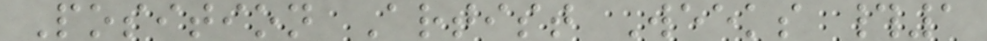Position Artist Weeks #1
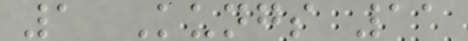1 Kungs 11
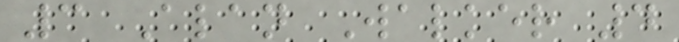3 Alan Walker 4
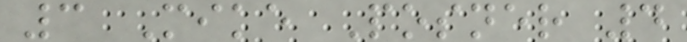3 Mike Posner 4
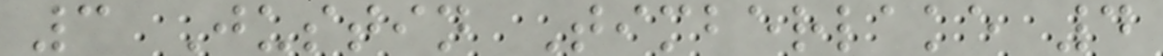3 Justin Timberlake 4
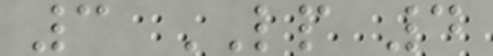3 LP 4
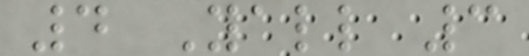4 Yall 3
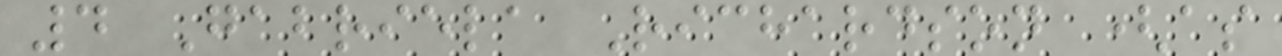4 Gabriela Richardson (as
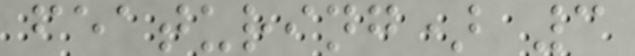featuring) 3
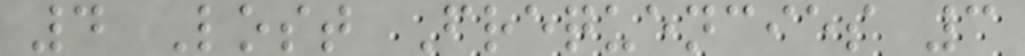4 Lost Frequencies 3
